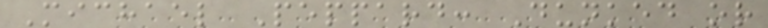Michael Peppard: Dunked or
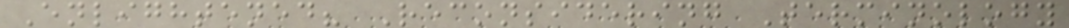Enlightened? Reconsidering Terminology
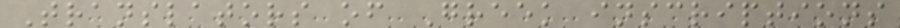Translators of Greek inscriptions
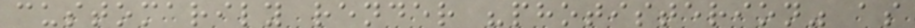customarily render "photisterion" as
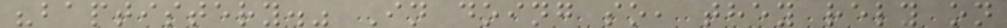"baptistery." In doing so, they rely on
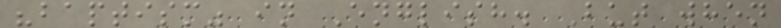"baptism" in English. But when
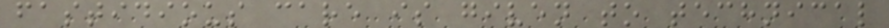fastidious care is given to technical
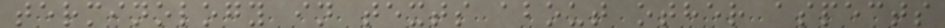terminology in texts about other aspects
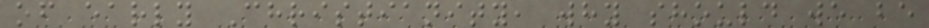of early Christianity, why should we be
